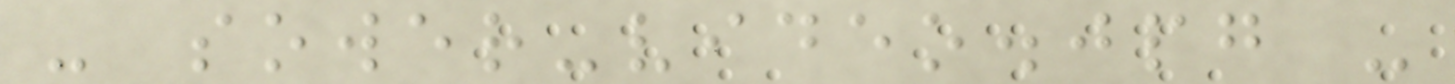- sower-video.jpg -
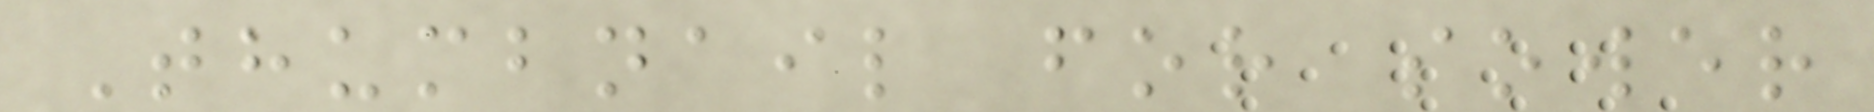Thumbnail for sower
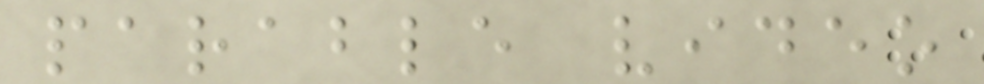parable video
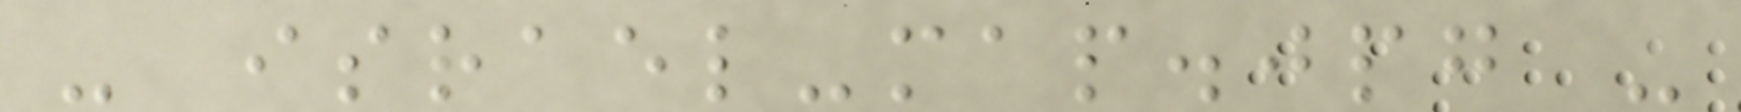- israel-map.jpg -
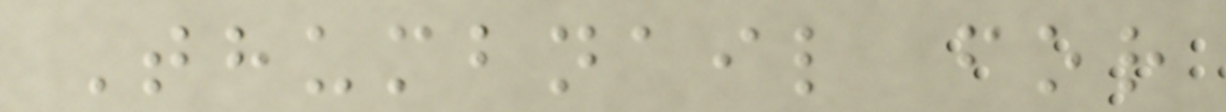Thumbnail for
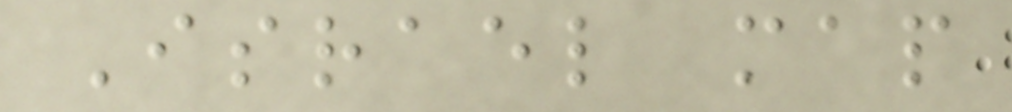Israel map
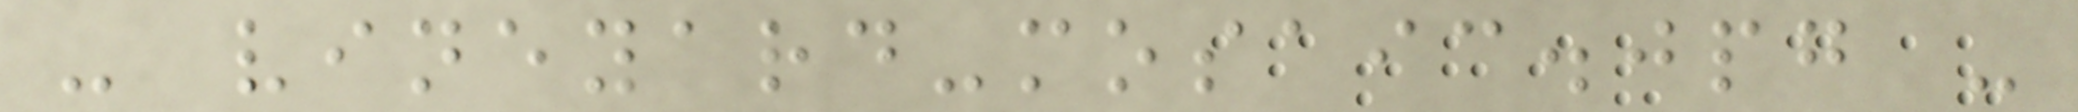- vineyard-mosaic.jpg -
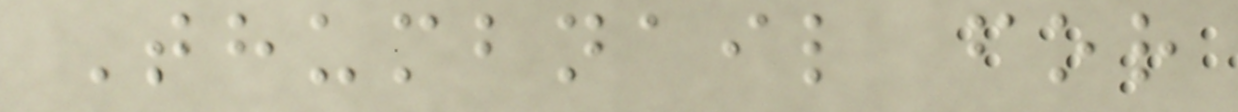Thumbnail for
